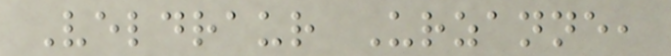Veldraur Urzanne,
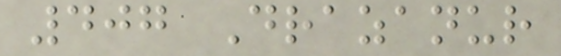407 Drazanur
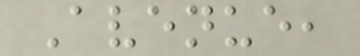Avenue,
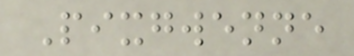Pixgwenne
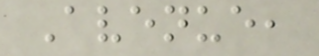Avenue,
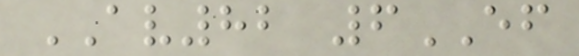AV82 6EF
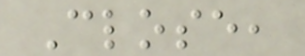Close,
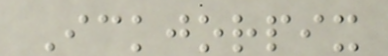Ickjorpix
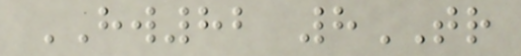HW82 8TR
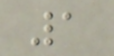1
